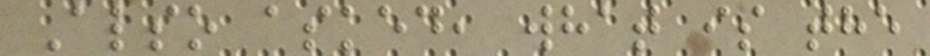Also asked, what is the
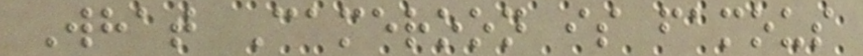What Cameroon is famous
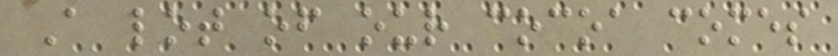A lot of our cocoa comes
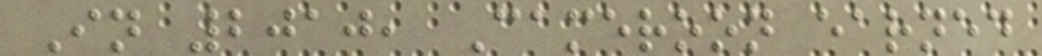In 2010, Cameroon earned
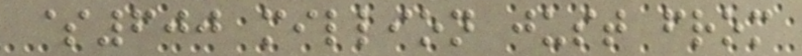$600 million just from
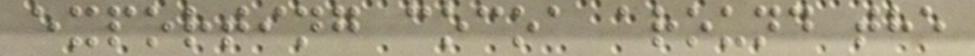exporting cocoa around the
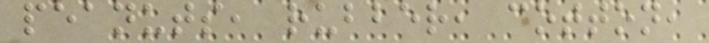peanuts, rubber, cotton,
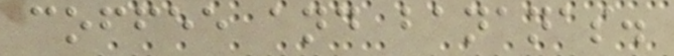coffee and bananas.
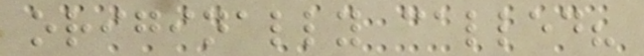originally called?
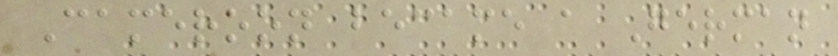Cameroon became a German
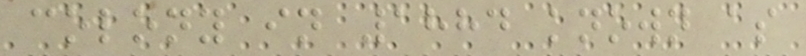colony in 1884 known as
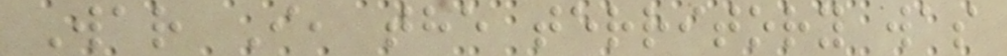War I, the territory was
